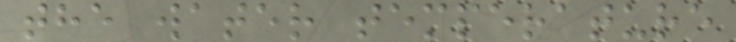the water temperature
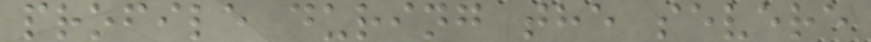profile during the severe
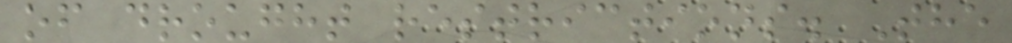of drought restrictions. The
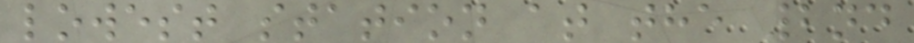lowest station at the 2nd
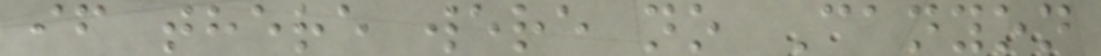if there were no Canyon
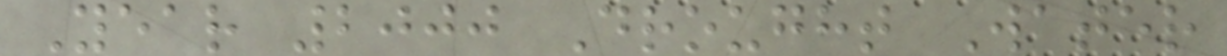Year 2000 Drought Water
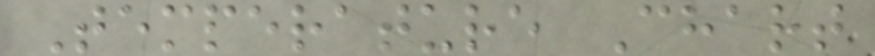Temperature Chart
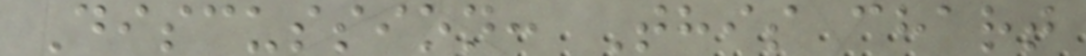Discussion: This chart
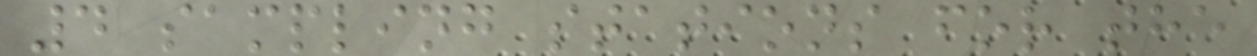4 sampling stations for the
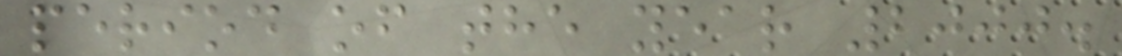period of the year 2000.
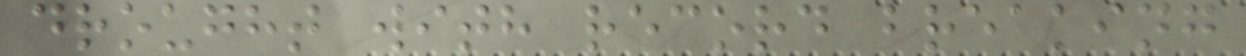drought with record breaking
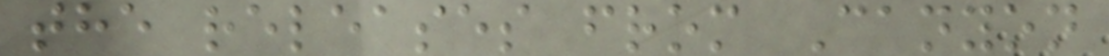the releases from Canyon
